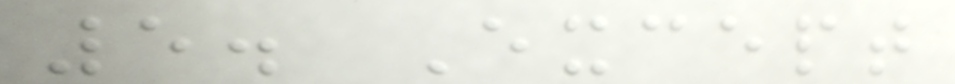5. Except
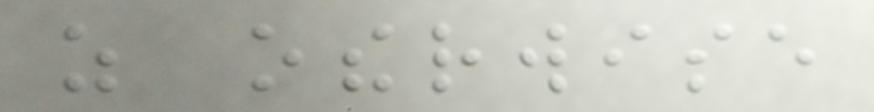as otherwise
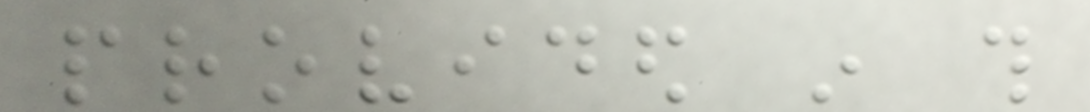provided in this
